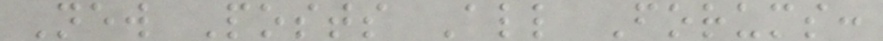New Posts All Forums:
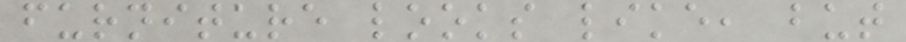furniture looks like, but
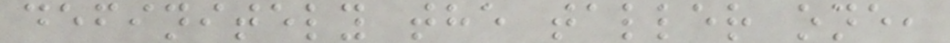definitely the taller one,
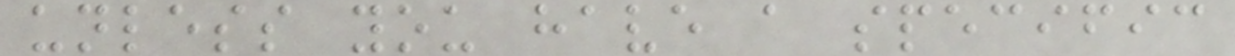unless you have a specific
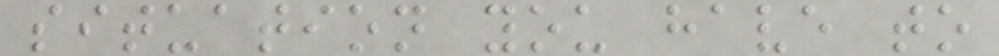situation you have to
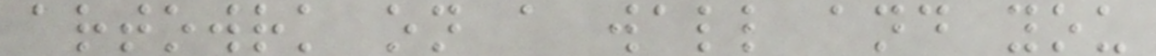artowrk on a wall and you
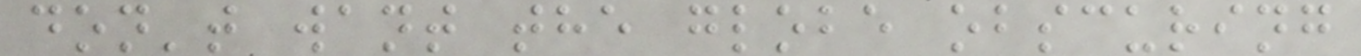don't want the globe obscuring
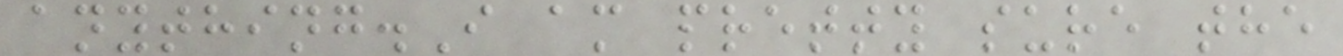anything.I am pretty sure the
